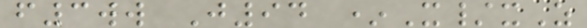f3ww J94 *X/xZ
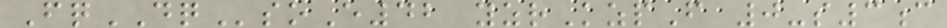FqDQsoE42 yzrKzpF 0-s3c
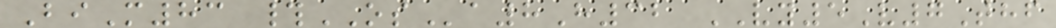BiM83 #OSa8H32 VY5V7Thf
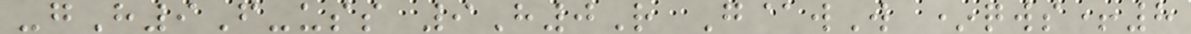-gH9F-uss 9H0R G@wW *qws+8
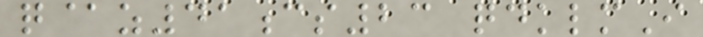q@z41cs23 qdklmI
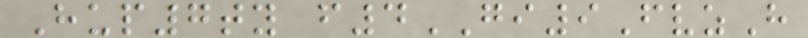Hup7ty f4GI9FvzH
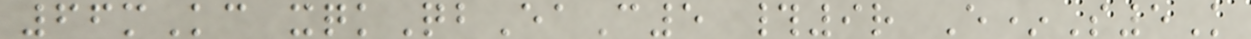66mKc xqkQbEaC5 #9r E*S5K
